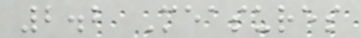2.2 Measures
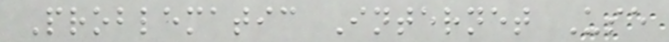Problematic Internet Use
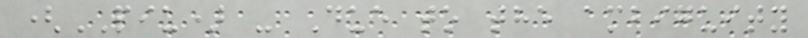(PIU) - Due to the ambiguity
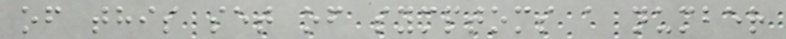of this set of symptoms a number
